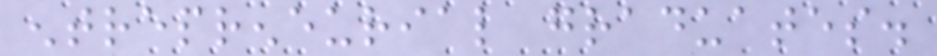entrepreneurial graduates.
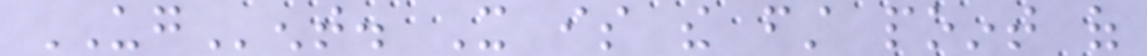UGent. It is the first point of
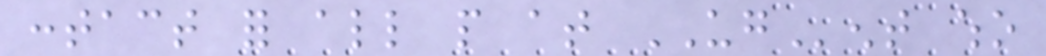contact for all people at UGent who
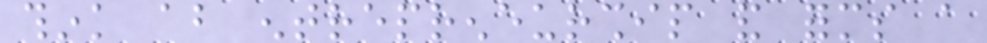think about entrepreneurship and forms a
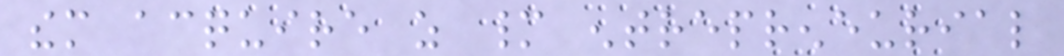them acquire as many entrepreneurial
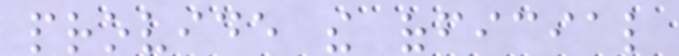provide the official
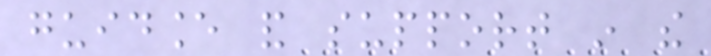guidance and support in the
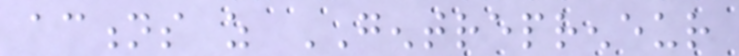actions as GENTREPRENEUR
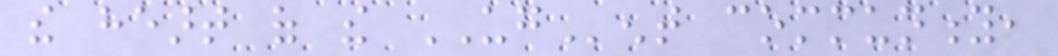the heart of the UGent community,
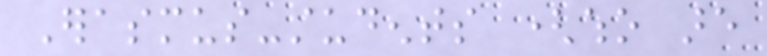Erasmus-students (who are
